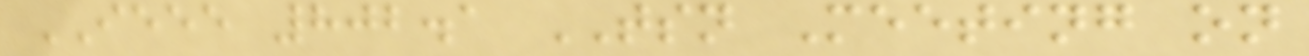IEEE 802.1 TSN Meeting on
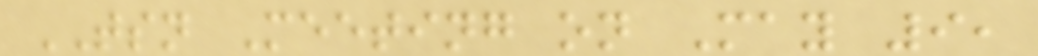TSN Meeting on May 9,
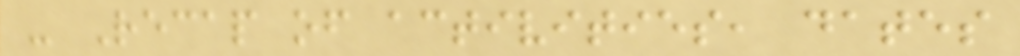- Recap of activities, dates
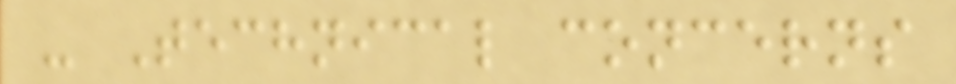- Technical concerns
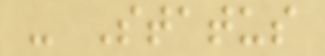- Status
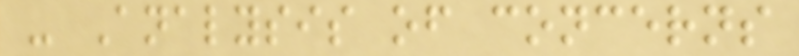- Analysis of concerns
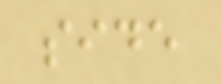side
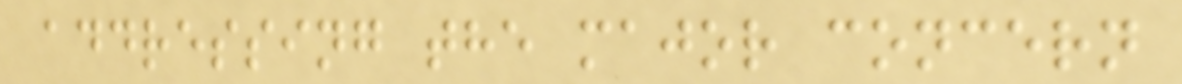addressing the major concern
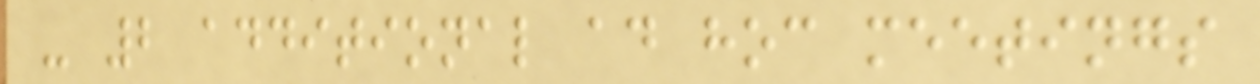- 2 additional ad hoc meetings
